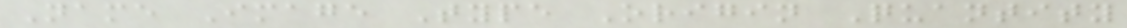Name Image Type Origin Quantity
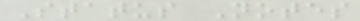Status Notes
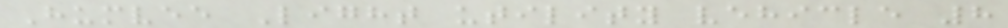Humvee Light utility vehicle 8
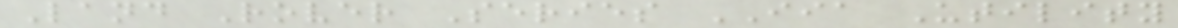Land Rover Series IIA Utility
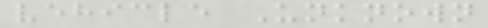vehicle Unknown
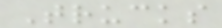Trucks
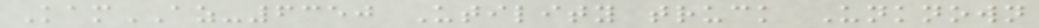KamAZ-6350 Utility truck Unknown
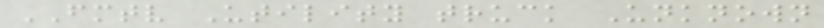FMTV Utility truck Unknown
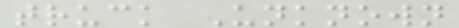truck Unknown
